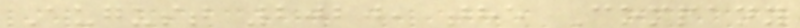August 2020, the Company
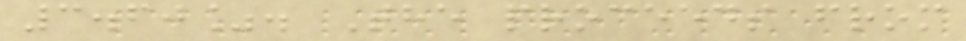3.60%. The proceeds from
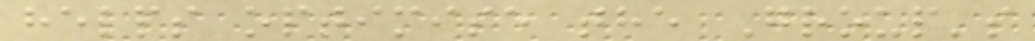helps optimise the Group's
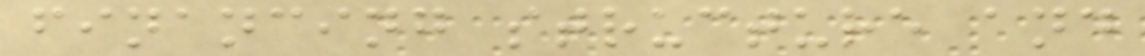financing structure and
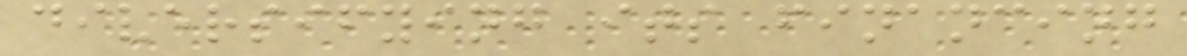diversifying its financing
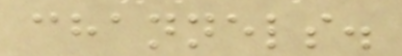channels.
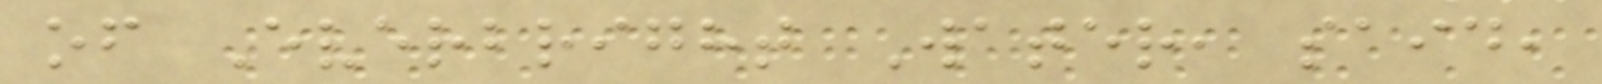of Everbright Water, said,
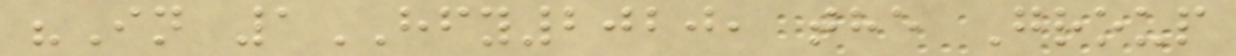"In 1HFY2020, the Group
